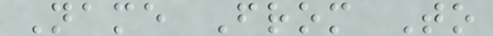Name From To
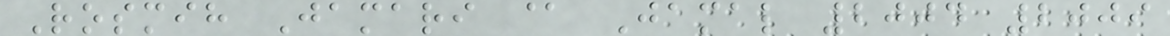Rosmih Jamari @ Jamal 2004 2009
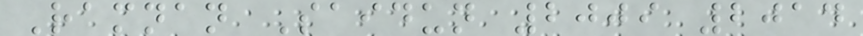Ramnan Saidun 2009 2014
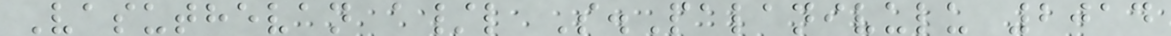Vasuthevan a/l S.Palanivulu 2014
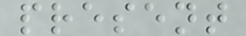present
